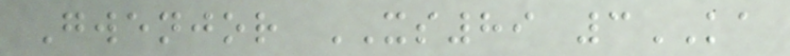Gwenjor XS89 3KA
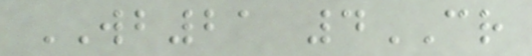WB21 4CR
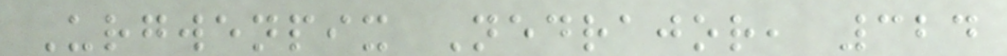Urgwenpix Nedrajor, 324
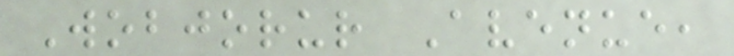Wobjorur Avenue,
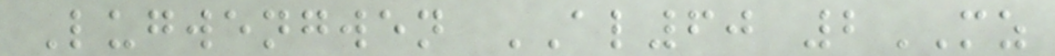Lugwengwen AL60 2MZ
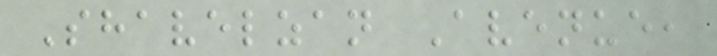Shavelzan Avenue,
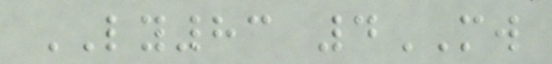LY83 4MW
